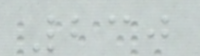230
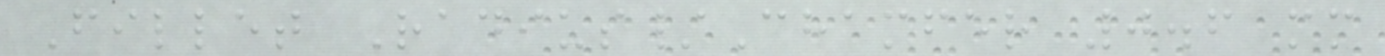Fillet Radius/Chamfer 0.6 mm
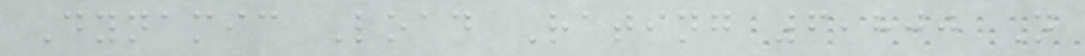Dynamic Load Rating 6,800 N
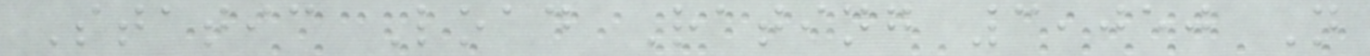Static Load Rating 3,050 N
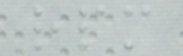rpm
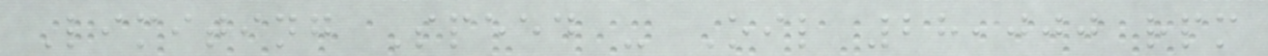Limiting Speed - Oil 28,000 rpm
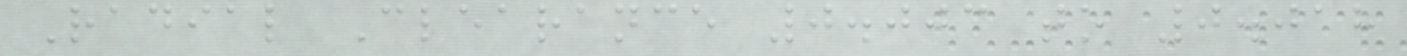Radial Clearance 0.003 to 0.018
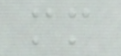mm
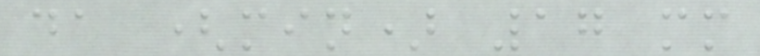da (min) 17 mm
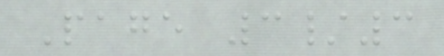Page 3/3
